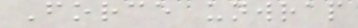Force unwrap
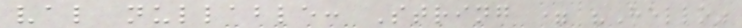val nullable: String = "Hello"
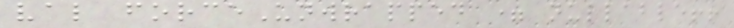val forceUnwrapped = nullable!!
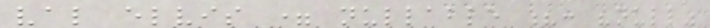val elvis = nullable ?: "null"
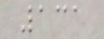131
